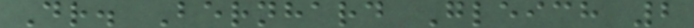Dr. Bernhard Gleich 2
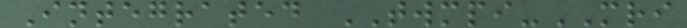Integrated TWMPI-MRI
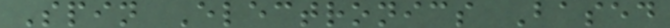Spin Electronics Based
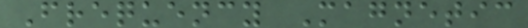Frequency Magnetic
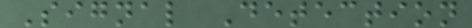Signal Detection
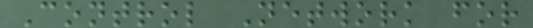Control Network for
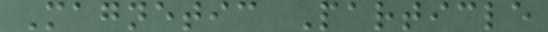Magnetic Particle
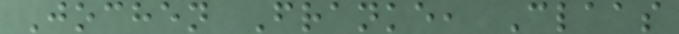Jochen Franke, Claas
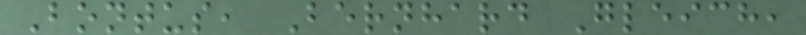Bontus, Bernhard Gleich,
